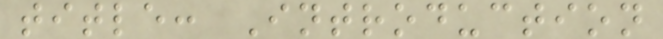title: Introduction
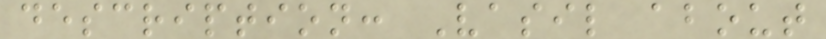description: Vasil about
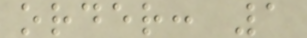order: 1
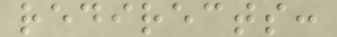redirects:
